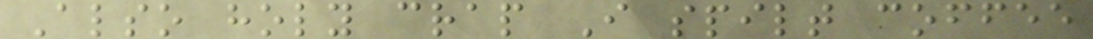Also holy crap I spilt coffee
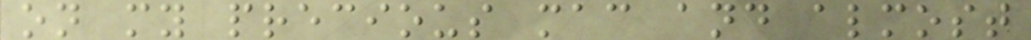on my precious mac and almost
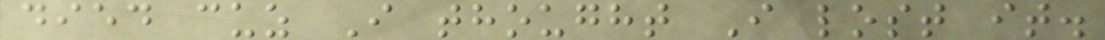died cuz I thought I lost it.
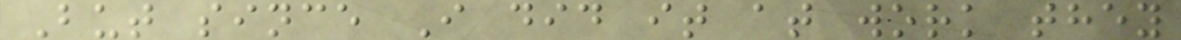But since I did it at work they
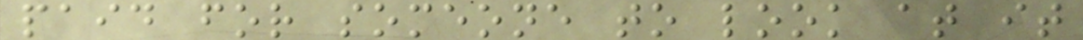paid for someone to look at it
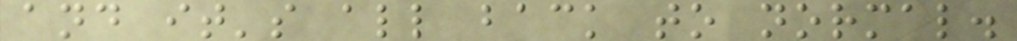and it's all back to normal.
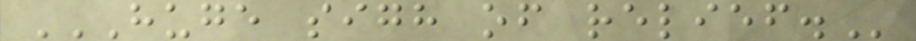HUGE SIGH OF RELIEF.
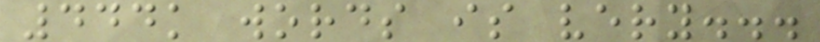444k words is very...
